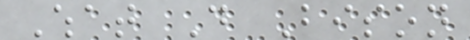What Do Bison
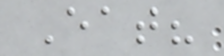Eat?
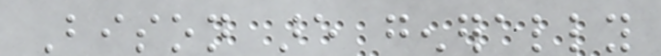Bison are generally
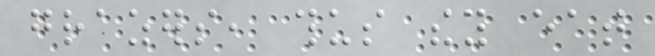grazers, thus they eat
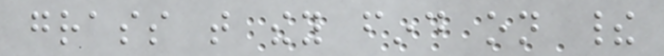grass that they find on their
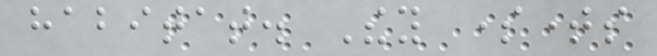habitat. They sometimes
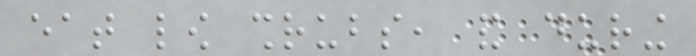eat low shrubs, and during
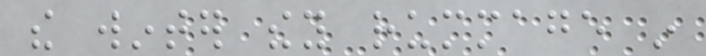the winter they rummage in
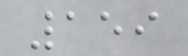159
